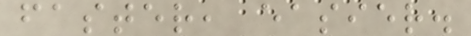faster, easier.
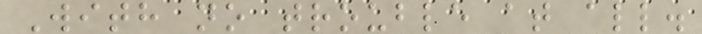With no trouble at all.
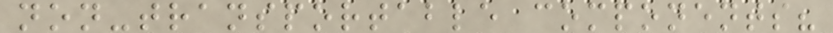non-transportable components?
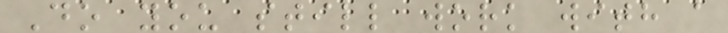Do you still work with a
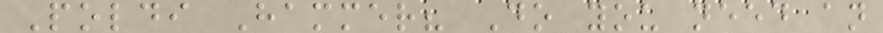Poldi Hammer? Do you need an
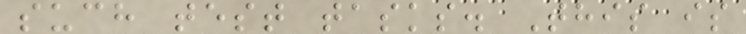such test tasks. This is
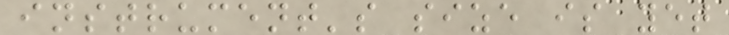instrument's size is yet
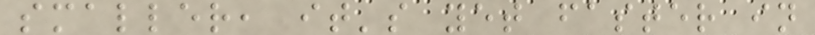smaller, it's yet faster in
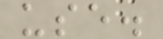use.
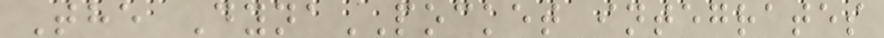The DynaPOCKET integrates
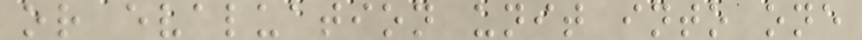or evaluation unit into one
